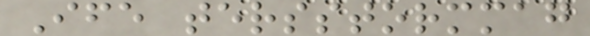Ife tersstormmag
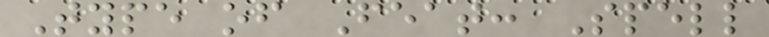Type of Feat: Spell
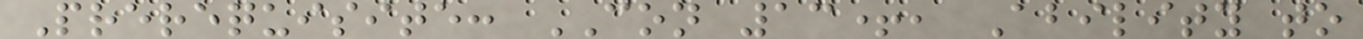Prerequisite: CON 13+, Ability to
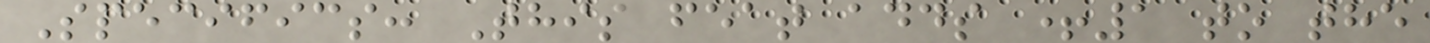Specifics: This feat adds +1 to the
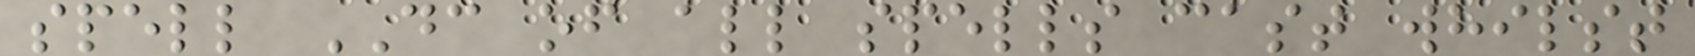spell DC of all spells cast whilst
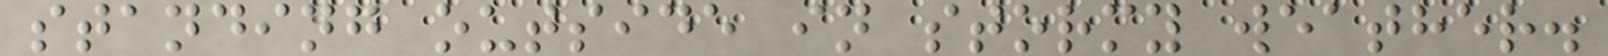standing outside in stormy weather.
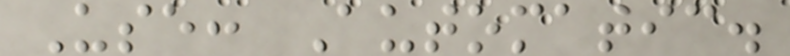Use: Automatic.
